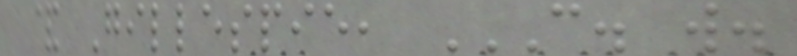& Gillespie, C. W.
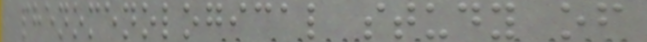phenomenological study of
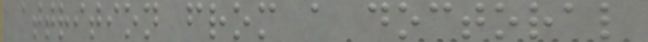attrition from a doctoral
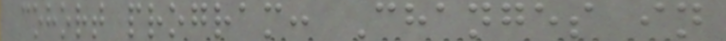cohort program: Changes in
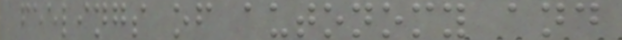feelings of autonomy and
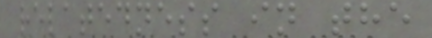relatedness in the
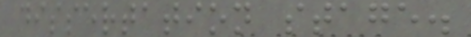dissertation stage.
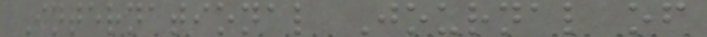International Journal of
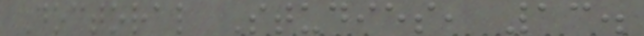Doctoral Studies, 13.
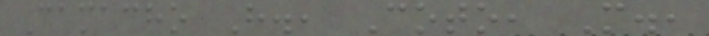Camacho H., Coto, M.,
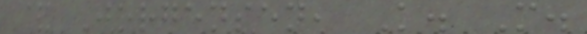& Jorgensen, K. M.
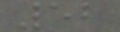52
